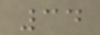34
